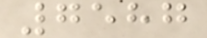7587
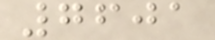7601
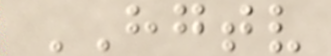HGTV
